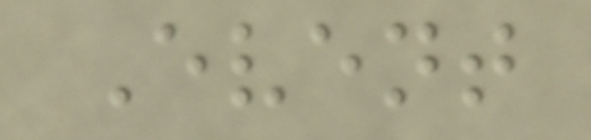Event
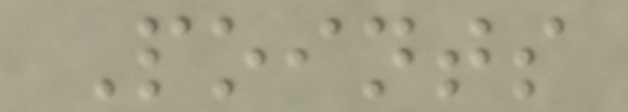Points
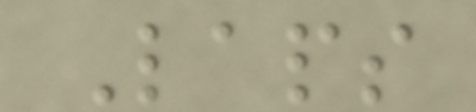Laps
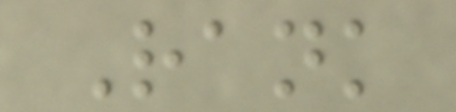Rank
